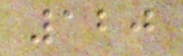120
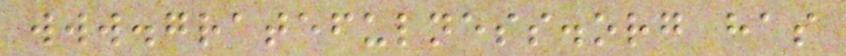www.gratefulness.org has
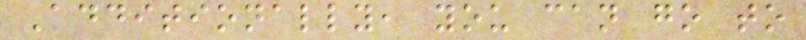Additionally, you can go to
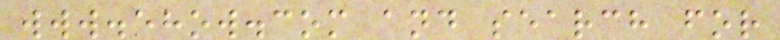www.ehow.com and search for
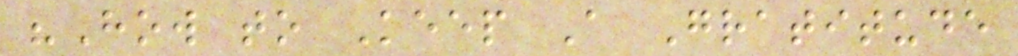"How to Keep A Gratitude
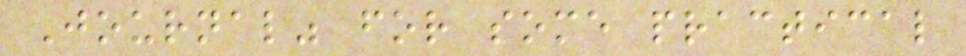Journal" for some practical
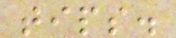tips.
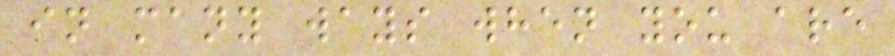in many ways when you are
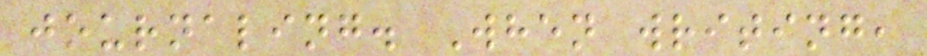journaling. When writing,
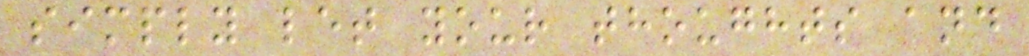simply let your thoughts and
